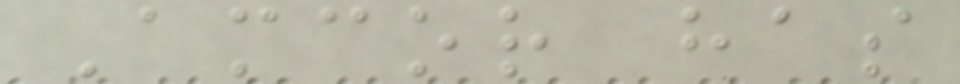Amcor has
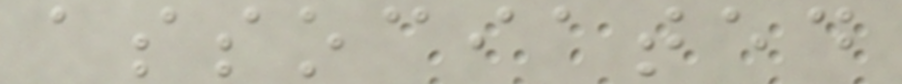associated
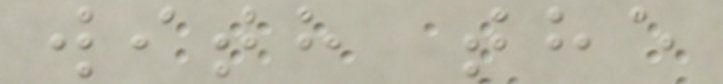with the
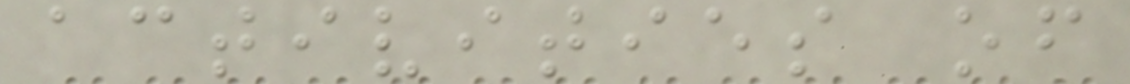activities of
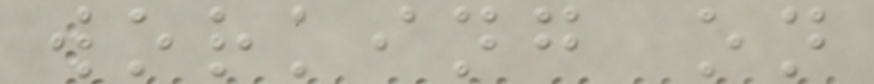working on
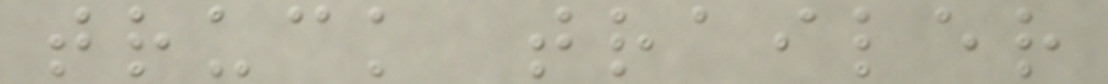truck trailer
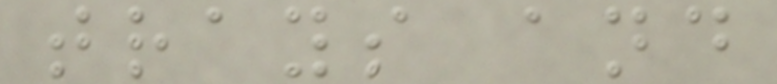trays and
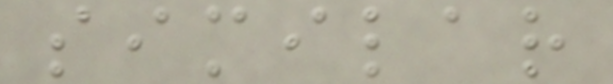similar
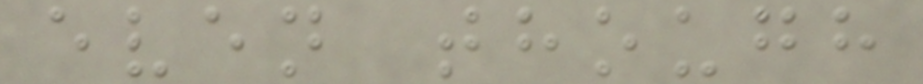even though
